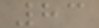83
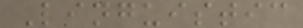Linguistic
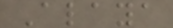Alaya
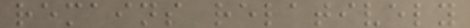remains relatively
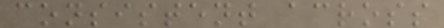consistent across
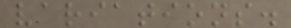variations.
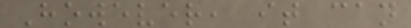However, it can
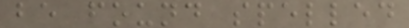be found spelled
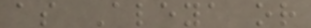as Aleya or
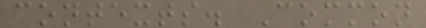contexts. Common
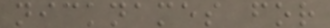nicknames for
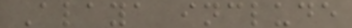Alaya include
